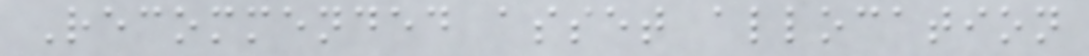Recommended asset allocation
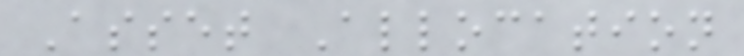Asset Allocation
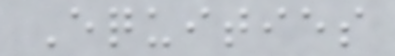Equities
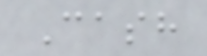Cash
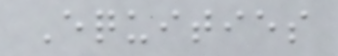Equities
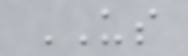US
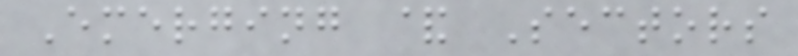Emerging & Sectors
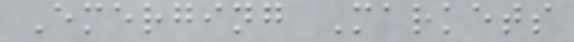Emerging Markets
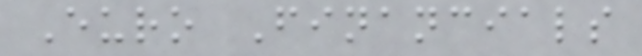Euro Financials
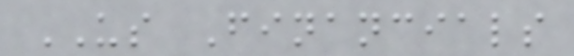US Financials
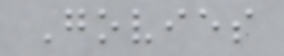Govies
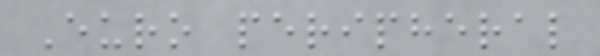Euro peripheral
